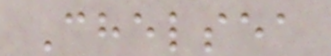Chelsea
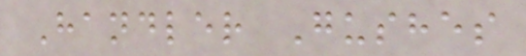Handler Gushes
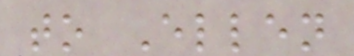to Ellen
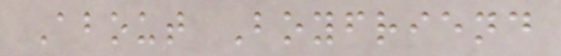About Boyfriend
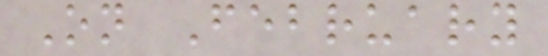On February
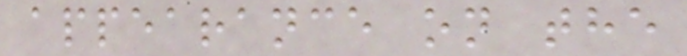appearance on the
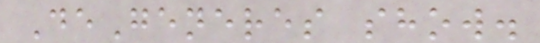DeGeneres show.
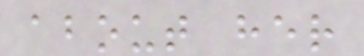about her
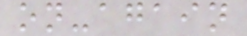on-again
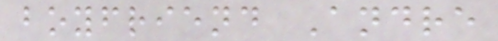boyfriend Andre
